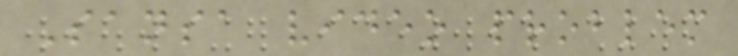Sansa video problem
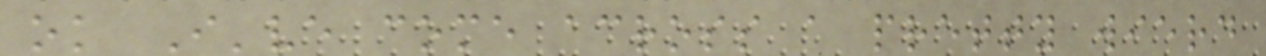ok I've come across a pretty wierd
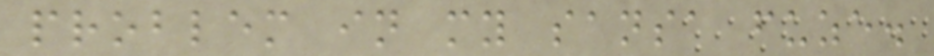problem in my sansa fuze.
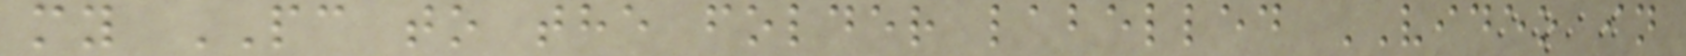my PC to the folder labelled VIDEO in
